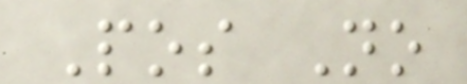Pos No
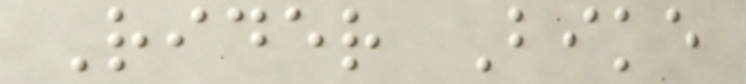Rider Bike
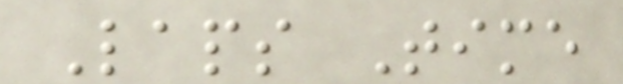Laps Time
